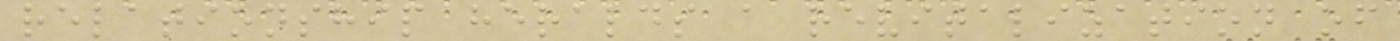relationship heralds a revitalization of
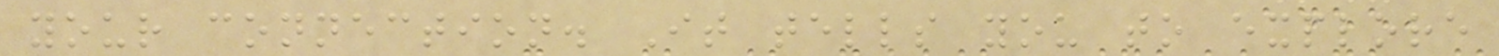your connection. It tells you to explore
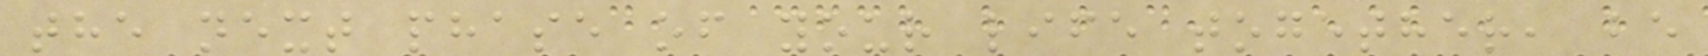the next phase of your life together, be
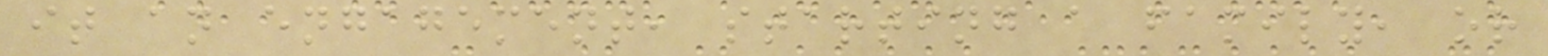it an engagement, starting a family, or
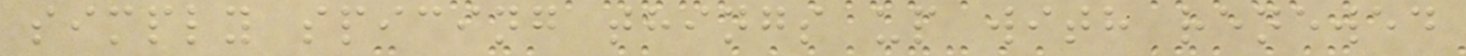simply spicing things up with renewed
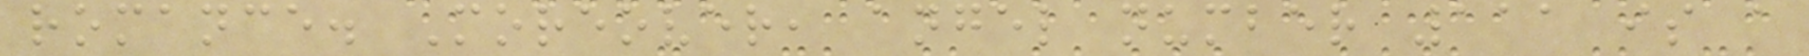romance. Moreover, angel number 111 is a
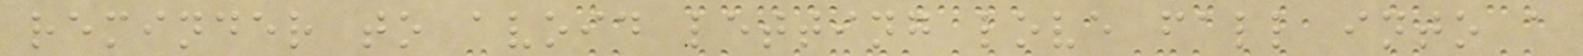reminder to avoid letting love fall into a
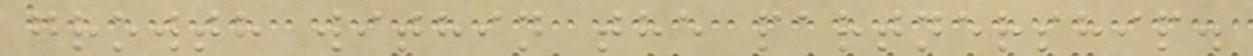growth within the partnership.
